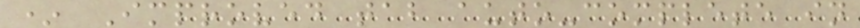* Improved tab auto-complete in
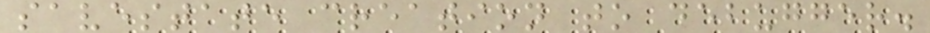savestate creation to debugger.
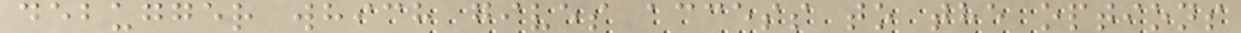debugger which gives access to the options
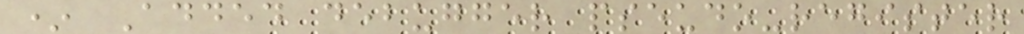* Added debugger pseudo-register
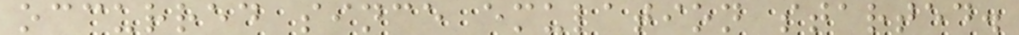occurred since emulation started.
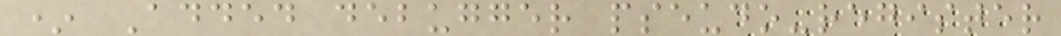* Added debugger pseudo-register
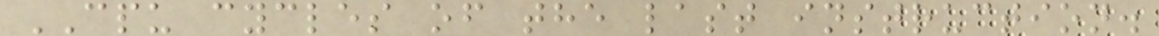CPU cycles of the last instruction.
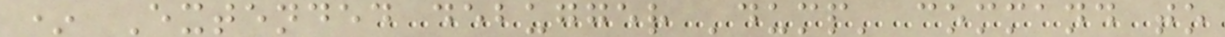* Extended debugger 'dump' command to
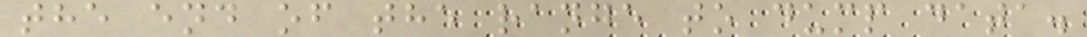the end of the range to dump data.
